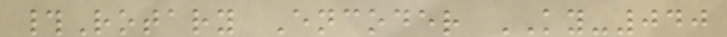#Rotary Encoder KY-040
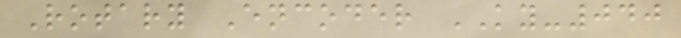Rotary Encoder KY-040
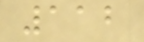112
